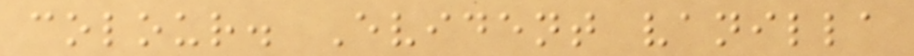colour. Evident vanilla
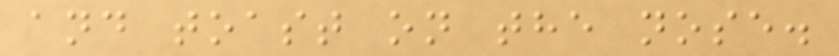and toast on the nose.
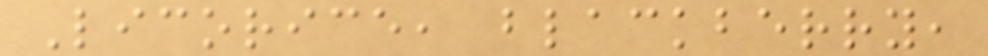Licorice, blackberry,
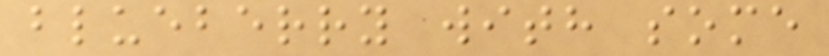blueberry with some
